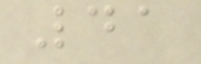41
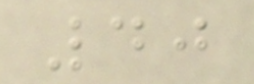40
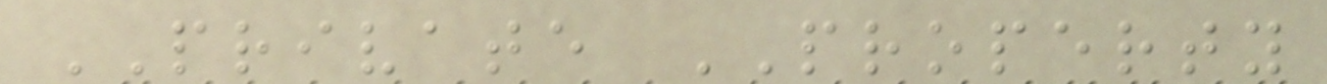PRIVATE PROPERTY
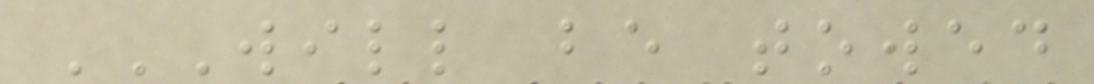WILL BE TOWED
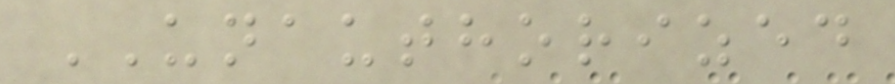UNAUTHORIZED
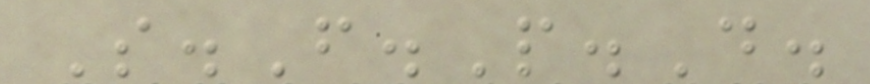S.F.P.D.
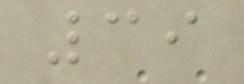39
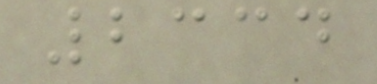2334
